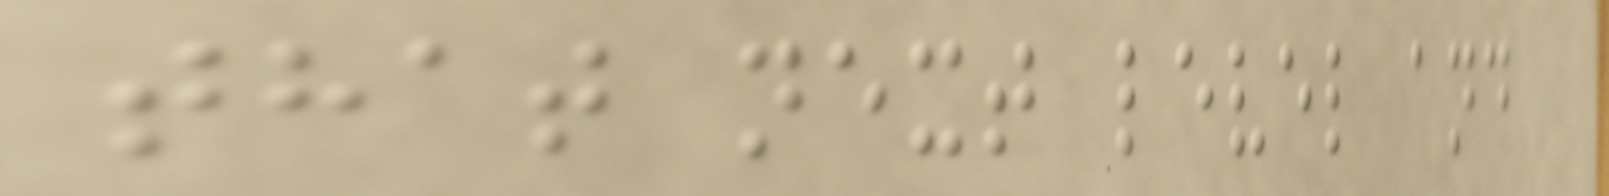that next level and
